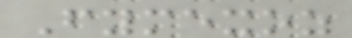Fymexoz
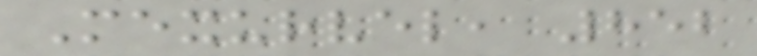Mexurvel, 852
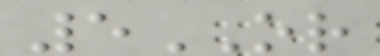5OR
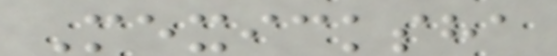Mexicksha
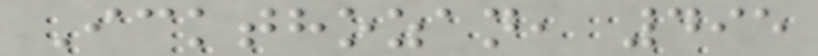Ickthozan, 495
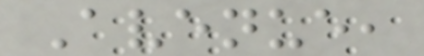Avenue,
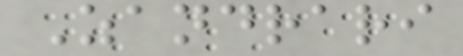Zandrari
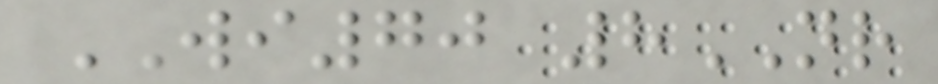WI70 8NR
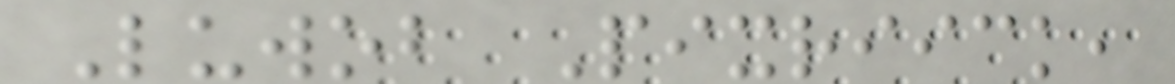Luwob Pixriick,
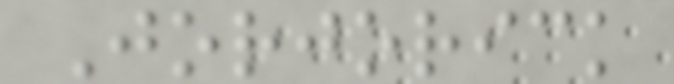Jorjorick
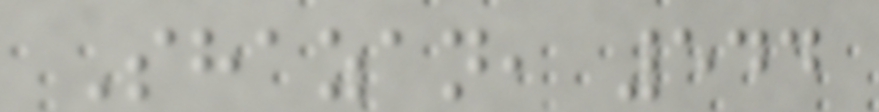Shazan, 544
